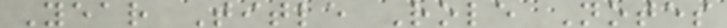Year Title Role Notes
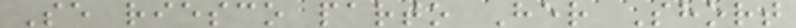Se riesco parto Her Short
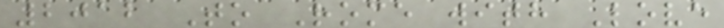2012 To Rome with Love
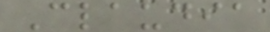Claudia
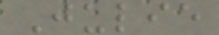Julie
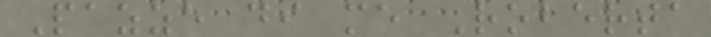Pazze di me Roberta
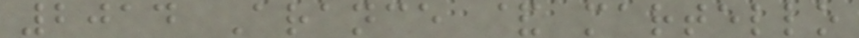2014 Arance & martello
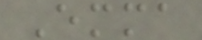Emma
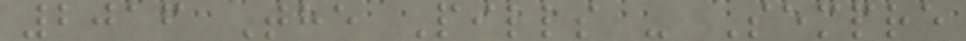2016 The Pills - Sempre
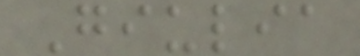Giulia
